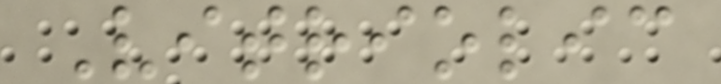Vitriolic
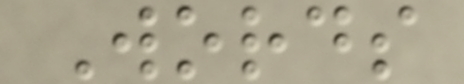Words
